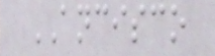ANCISCO
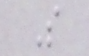S
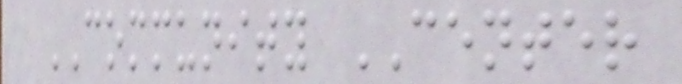COMMUNITY CENTER
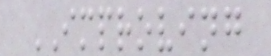IMPROVING
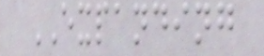EXPANDING
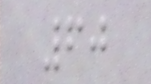60
